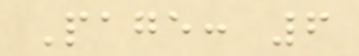Page: 6
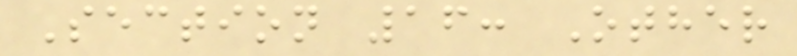Section 16: Other
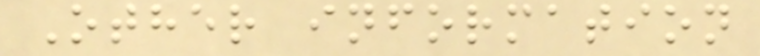Other information
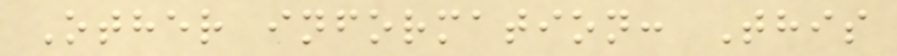Other information: This
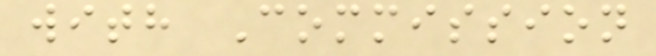with Commission
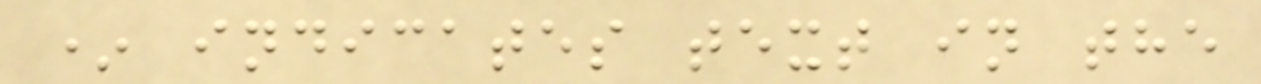* indicates text in the
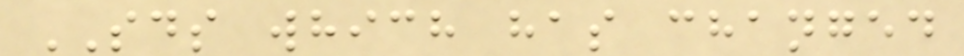SDS which has changed
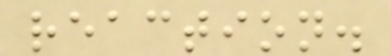reaction.
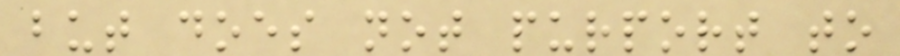but does not purport to
